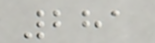281
